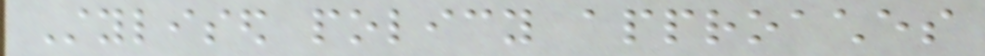Stylised policy approaches
